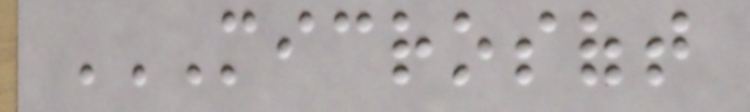MICROSOFT
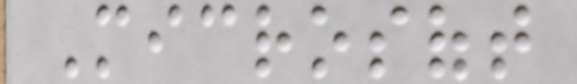Microsoft
